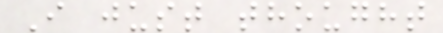I just thought
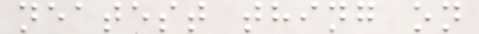neatest thing on
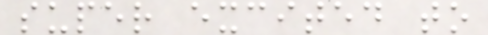super excited to
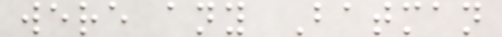were any Batman
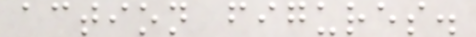action figures.
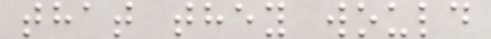that they would
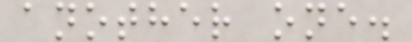another one.
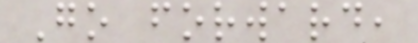Go forward,
